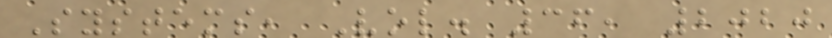Systems, Vol. 36, 2020
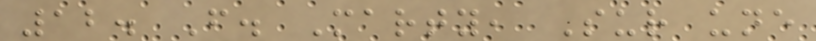12. F. Marty, Sur une
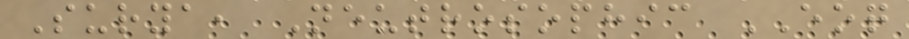Surya, Neutrosophic EOQ
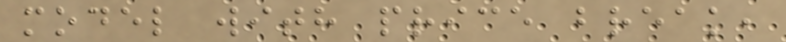model with price break,
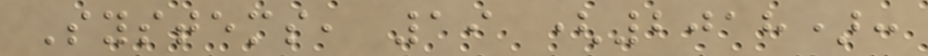Systems, 19 (2018):
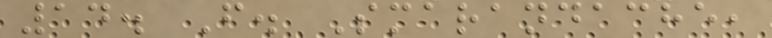14. F. Smarandache,
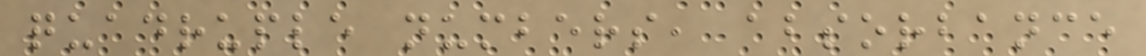quadruple numbers, absorbance
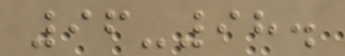96-98.
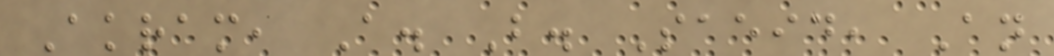Akram, A. B. Saeid, An
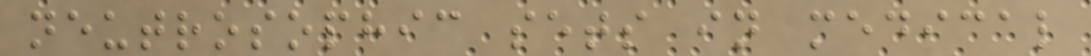neutrosophic sets in medical
